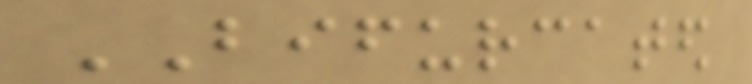BIFURCATED
